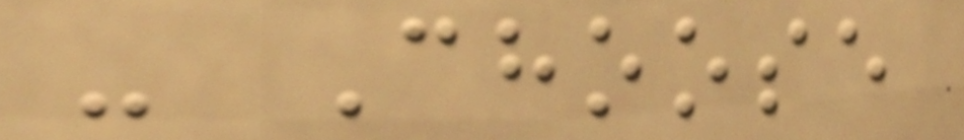- Choose
